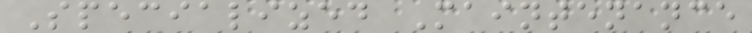Specialized Maintenance
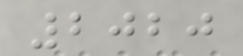2020
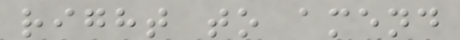right to amend
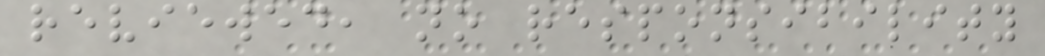reviewed, no responsibility
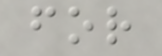for
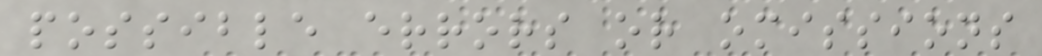possible errors or omissions
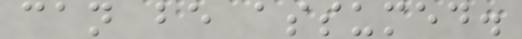can be assumed.
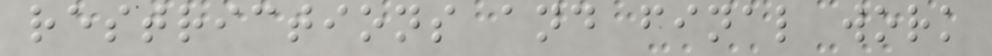restrictions and final work
